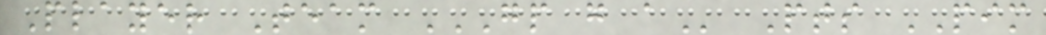Player Team GP G A Pts PIM
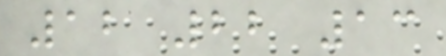12 22 13
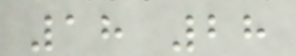18 28
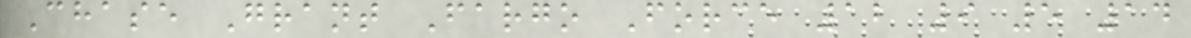Chase Grant Fargo Force 12 9 5 14
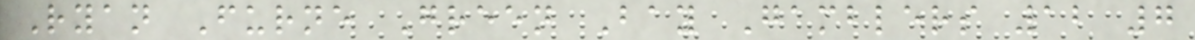Ryan Furne Green Bay Gamblers 12 7
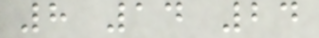8 14 24
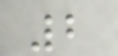2
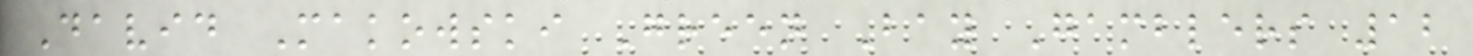David Makowski Green Bay Gamblers 12
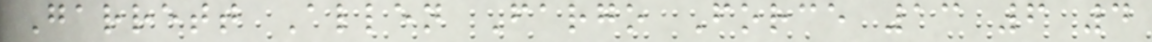Garrett Allen Fargo Force 13 6 4
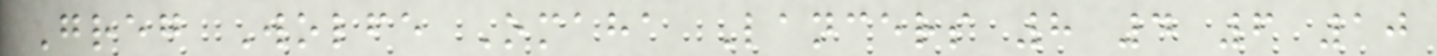Greg Wolfe Omaha Lancers 8 4 6 10
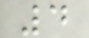4
